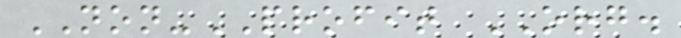NON-PROFIT ORG.
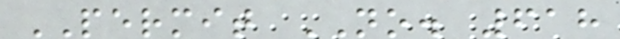PERMIT NO. 618
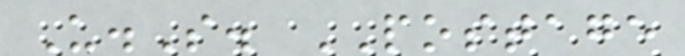U.S. POSTAGE
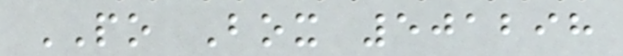PO Box 501298
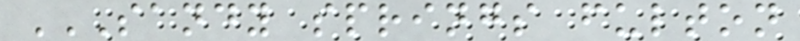SANDY SPRINGS FULTON
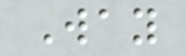Way
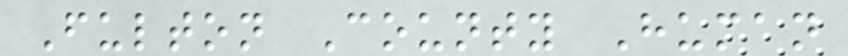Fulton County Human
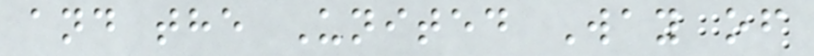and the United Way of
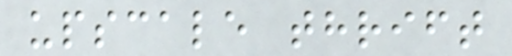upscale thrift
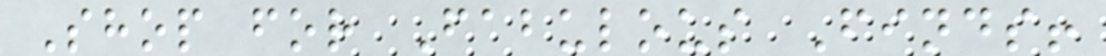Shop for Fabulous Finds!
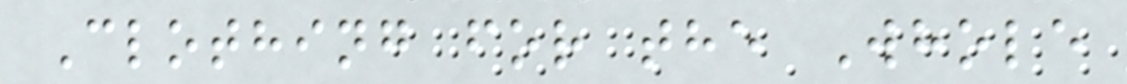Clothing for the Whole
